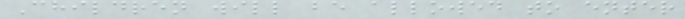Children will be allowed to enter
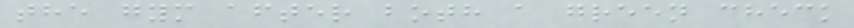the gym after both a green check
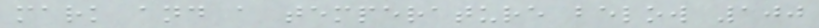mark and a temperature below 100
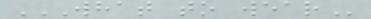WHAT TO WEAR
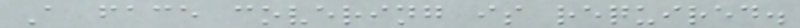A face covering is required.
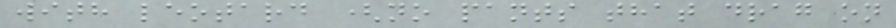with leotard (no pants that drag on
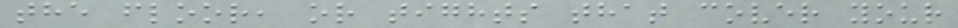the floor, or tights that cover your
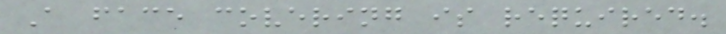A face covering is required.
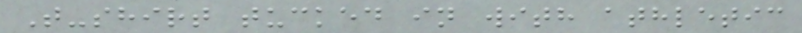T-shirt tucked in with athletic
